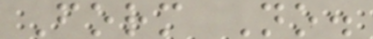Form No.
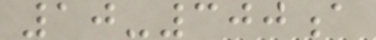10-300a
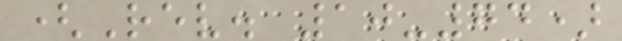(Rev. 10-74)
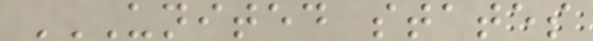UNITED STATES
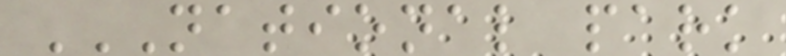NATIONAL PARK
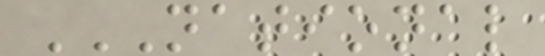NATIONAL
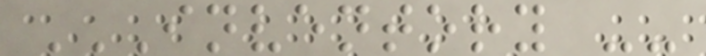INVENTORY --
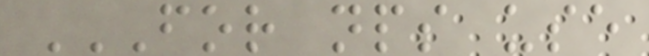FOR NPS USE
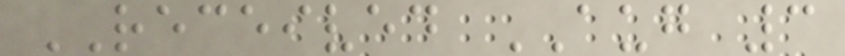RECEIVED AUG 3
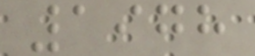1978
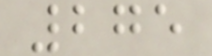275
